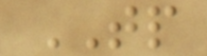TP
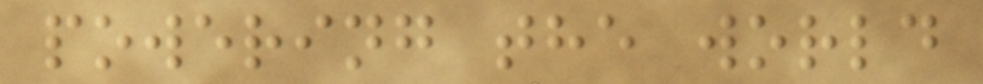powering the world
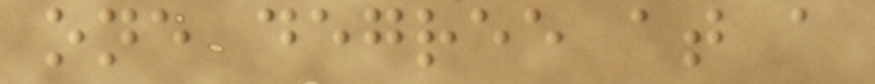one degree at a
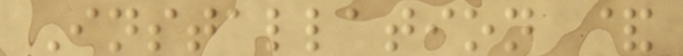Installation &
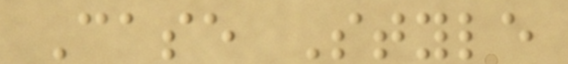Case Style
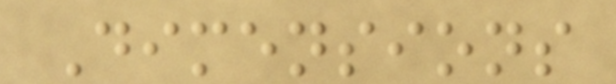Dimensions
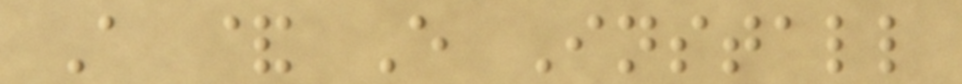A & E Install
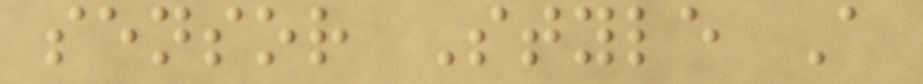sensor Style A
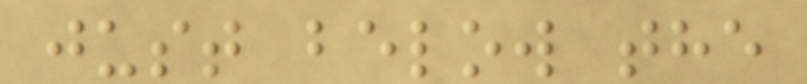just below the
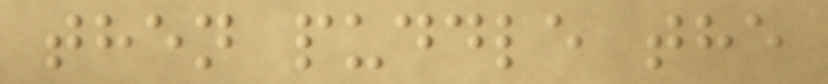then puddle the
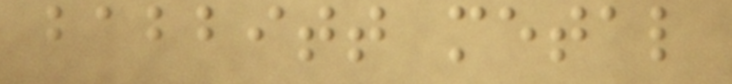babbitt metal
